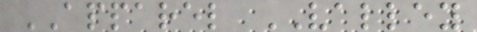APPAREL VALLEY
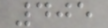405
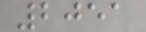2051
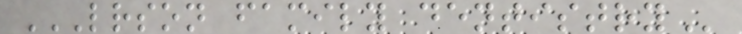LRSON FAMILY DENTISTRY
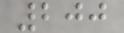200
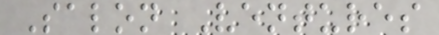Salon Ventures
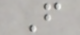F
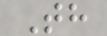Th
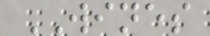WINES
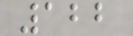122
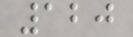120
